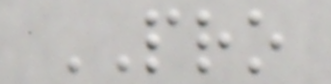PRO
